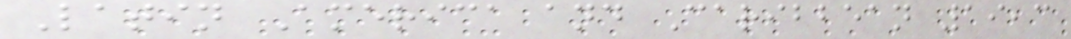Latin America and Caribbean 19,3
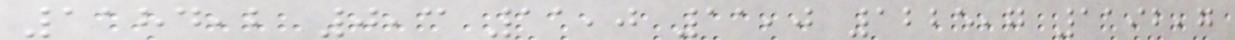1184,2 0,3 11,0 11,0 1225,7 1192,7
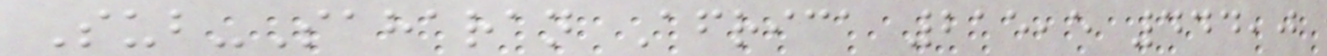Sub-Saharan Africa 215,5 444,0
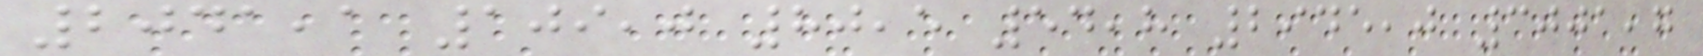2041,1 109,0 80,5 54,8 2945,0 3001,7
